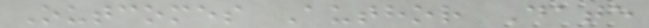Outcomes Author Date
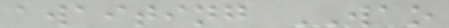awaiting WAO
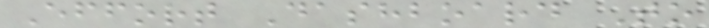Effort Dashboard To
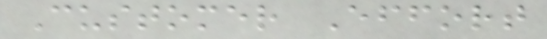Customer Effort
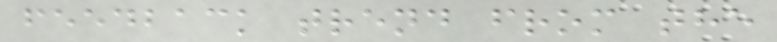feedback trend from the
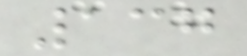137
